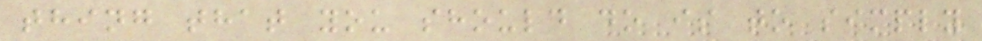thing that you should do is to simply
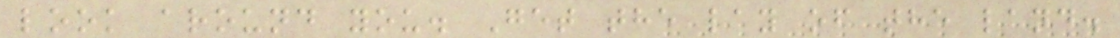look around you. Get the lay of the land.
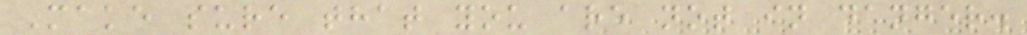Make sure that you are not in danger.
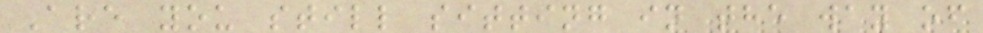Are you still sitting in the way of
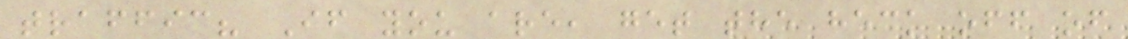traffic? If you are, get the heck off of
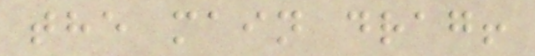the main drag!
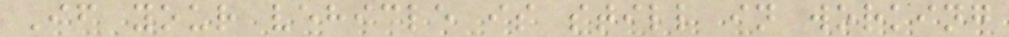If your vehicle is still in working
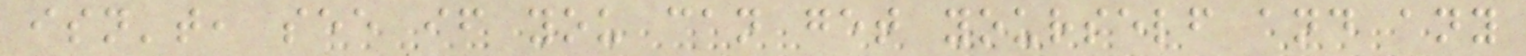isn't, see if you can get yourself and any
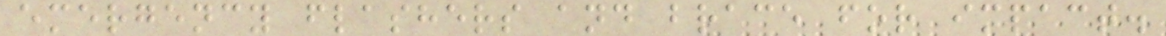emergency flashers and brace for impact.
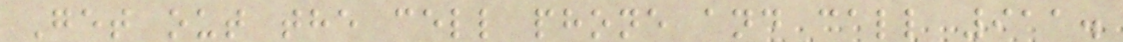Get out the cell phone and call 911.
